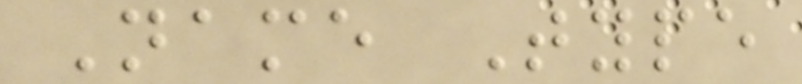Name Type
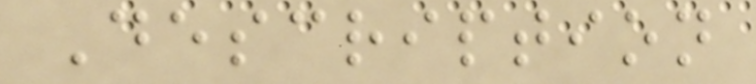Description
